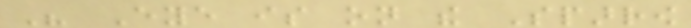His Eye is on the Sparrow
